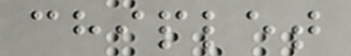chiplet
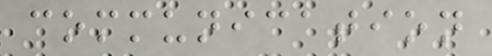communication
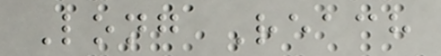Long Reach
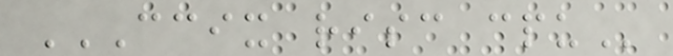CCIX RISC CPU
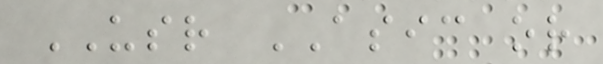USR ASIC or
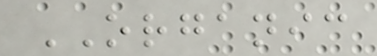ORGANIC
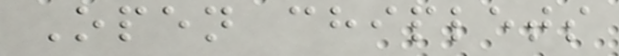Open chiplets
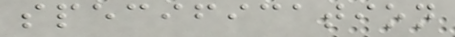specification
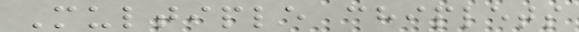Multiple chiplets
